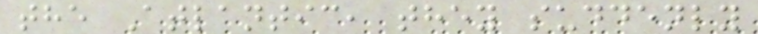the Atlantic, they suddenly
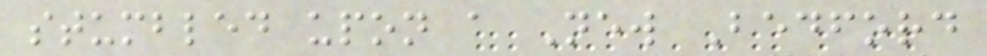stumbled upon a New Bedford
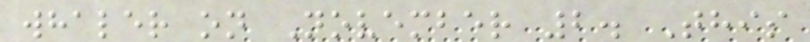whaler on November 2. This
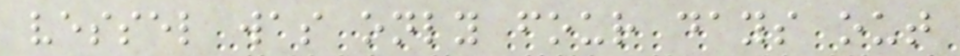vessel was only four days out
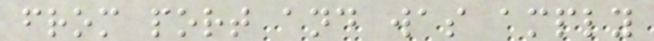from port and was amply
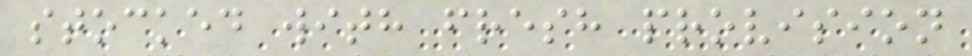stocked with fresh provision
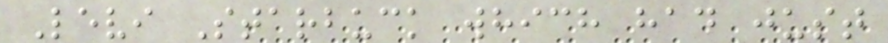Levi Starbuck which had just
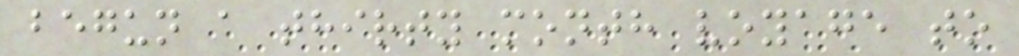begun a thirty month voyage to
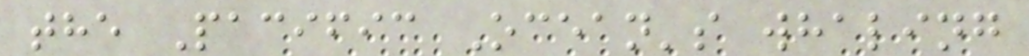the Pacific Ocean's whaling
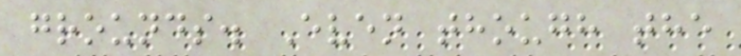grounds. Even though the
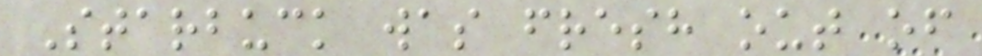Starbuck was fresh out of
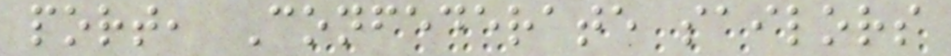port, Confederate sailors
